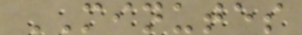MINUTES
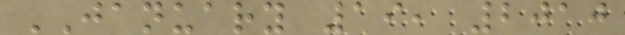JANUARY 19, 2010
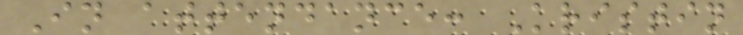In attendance: Kristin
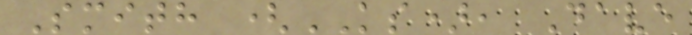Smith (KS), Dave
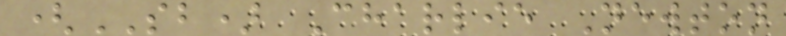(SB) Charlie Newton
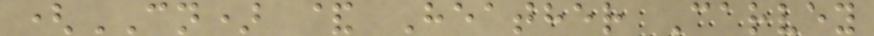(CN) & Heather Carvey
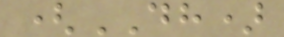(DH)
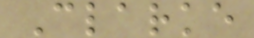Clarke
